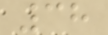38
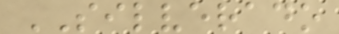SILVERADO
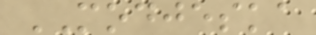MODJESKA
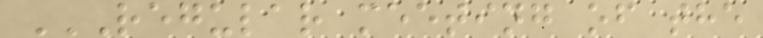REGULAR MEETING OF THE
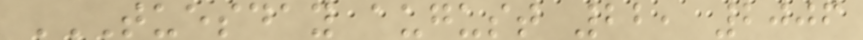TUESDAY AUGUST 22, 2006
